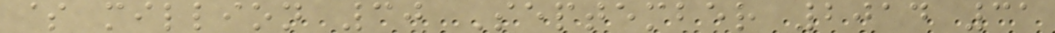$ million 30 September 2014 31
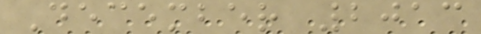December 2013
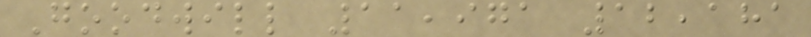Goodwill 11,971 12,181
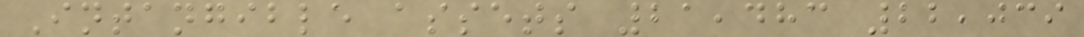Intangible assets 21,483 22,039
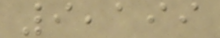9,199
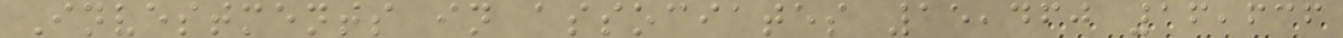Investments in associates 15,460 16,636
